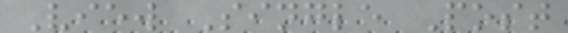View Single Post
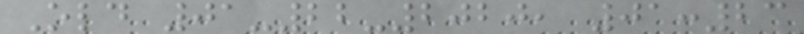Old 01-22-2020, 01:23
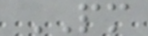PM
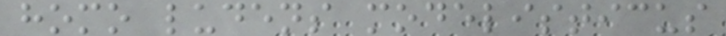homo ludens modelisticus
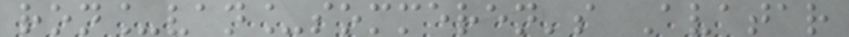ron_van_sommeren's Avatar
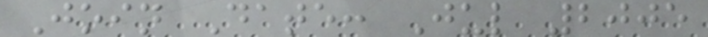Join Date: Jul 2005
